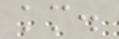km.
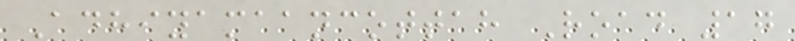Adhiyamaancottah Road 17
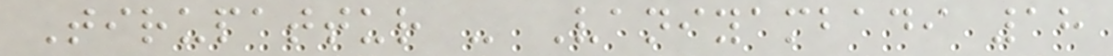Tirupattur - Vaniyambadi 18
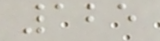125
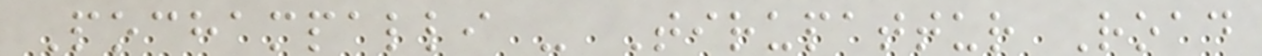Pochampalli - Tirupattur Road
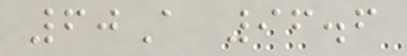60A 96.6
